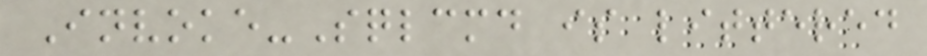Invoke-Sqlcmd is littered
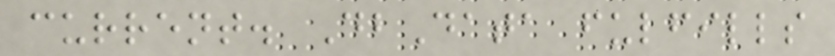current. DbData fulfills
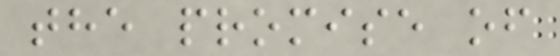the promise of
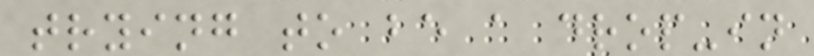trying to be a drop-in
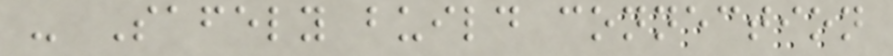- Safely build connection
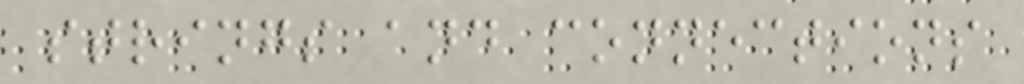strings and connections
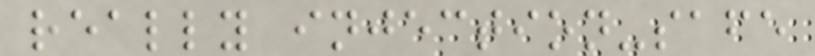really injection-safe
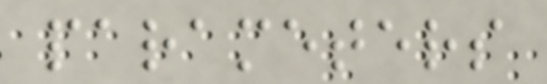parameters
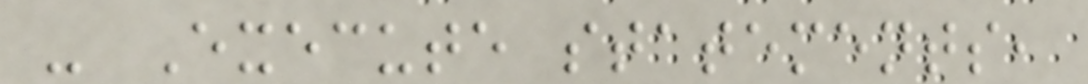- Execute statements,
